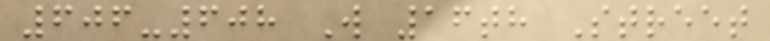606-608 W 16th Street
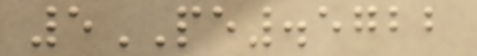5PE.5722
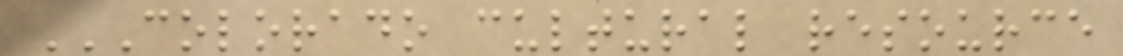COLORADO CULTURAL RESOURCE
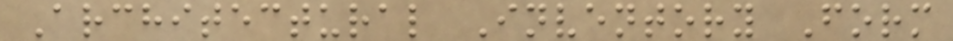Architectural Inventory Form
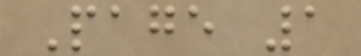Page 1
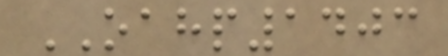OAHP1403
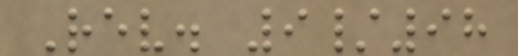Rev. 9/98
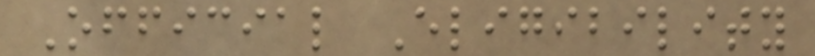Official Eligibility
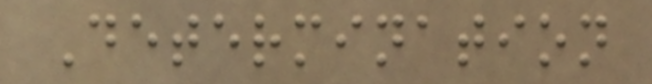Determination
